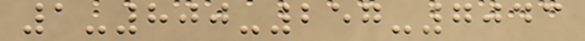1-800-257-7043
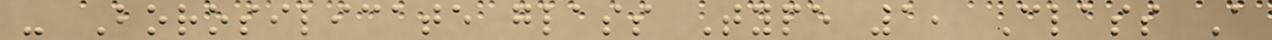- Borosilicate glass Type 1, Class A
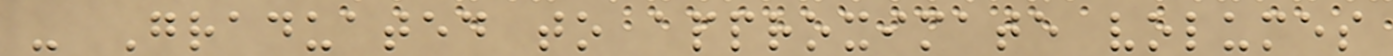- Graduated to approximate volumes
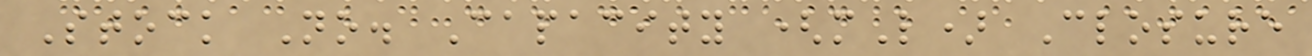Stock No. Capacity (mL) Closure
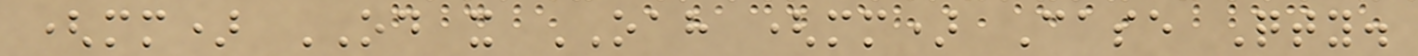(mm) OD x OAH (mm) Case Qty.
